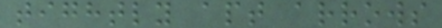tightly apt arrows
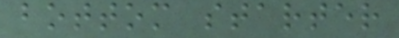bottom starter
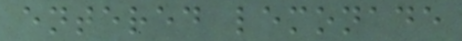entered lemonade
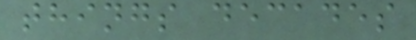things decades
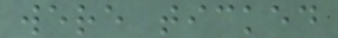were ticked
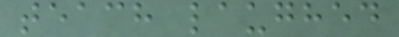teach laughed
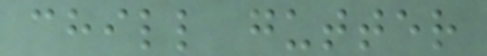chill gutter
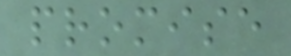promise
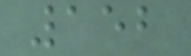152
